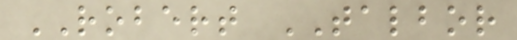ROBERT TALBOR
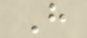H
